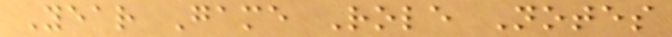Year Game Role Notes
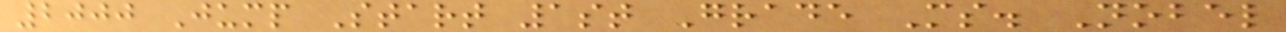2000 Jump Start 1st Grade Ms. Nobel
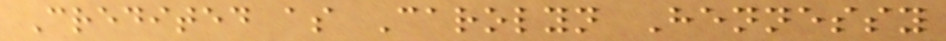Credited as Carolyn Hennessy
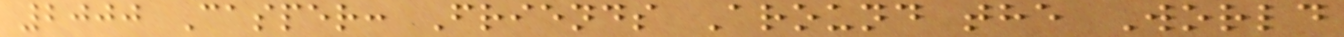2000 Casper: Friends Around the World
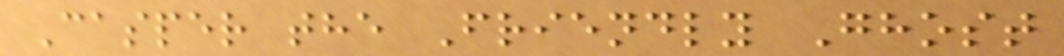Casper the Friendly Ghost
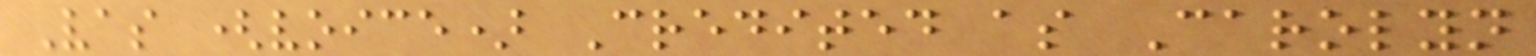Vas (voice) Credited as Carolyn
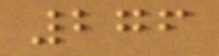276
